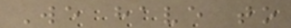We have to
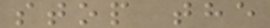stop the
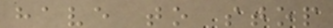have to stop
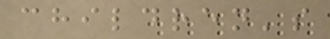children's
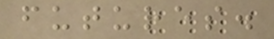futures.
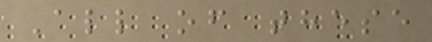All of these
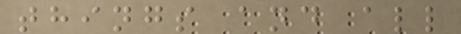things and all
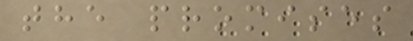the promises
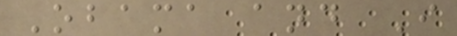Obama and I
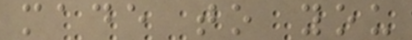made to you
